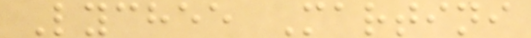Lychee Martini
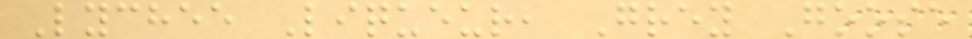Lychee Liqueur, Grey Goose
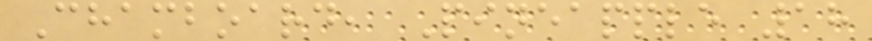Chamboard, Pineapple 18
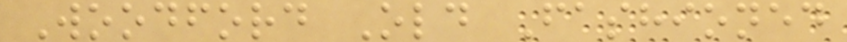Woodford Old Fashioned
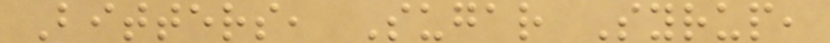Bitters, Sugar Syrup,
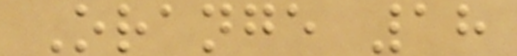Orange 18
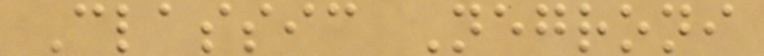Classic Negroni
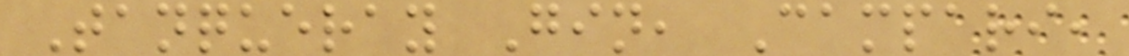Tanqueray Gin, Campari,
